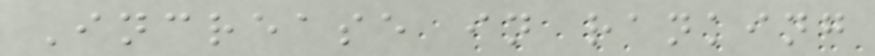Increase in ranking
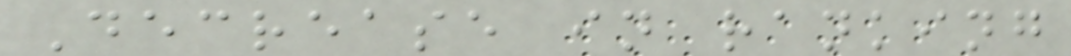Decrease in ranking
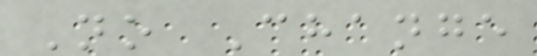No Change
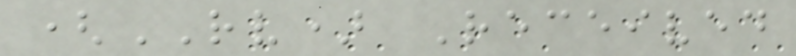(RV) Received
